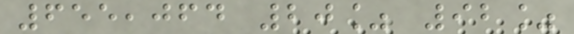655,064 20% 92%
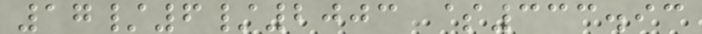17/6/2003 $333.93
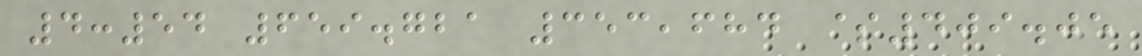4:54 659.721 353,684 $409.05
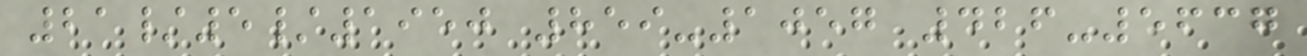21/5/1950 859-1057 426-5637
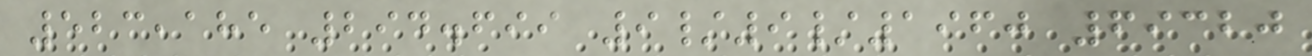523,185 294.699 9/9/1960 69320
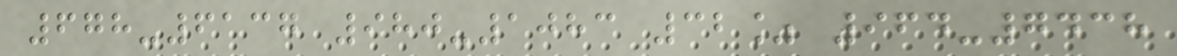678-6137 980-1083 32% 964-7438
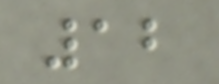12
